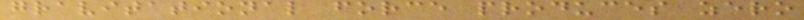gravitational force produces zero
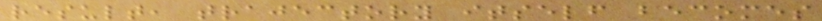result, trajectory itself becomes
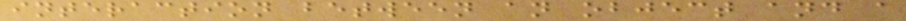interaction between an object and a
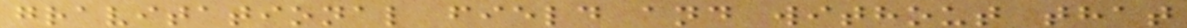gravitational field and without that
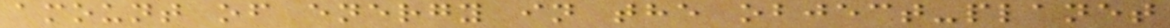amount of energy in the object-planet
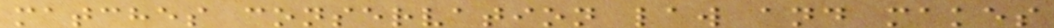matches conservation law and makes
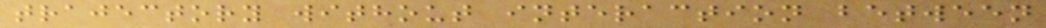trajectory without interaction between
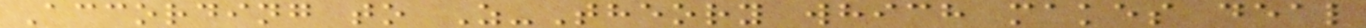According to Z-Theory which makes deal
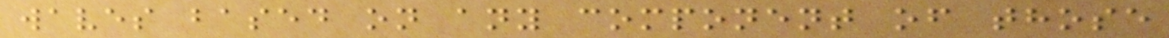waves based on any component of those
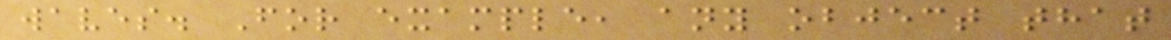waves. For example, any object that
